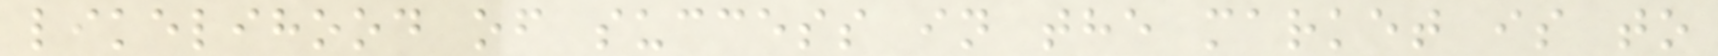likelihood of success in the market is to
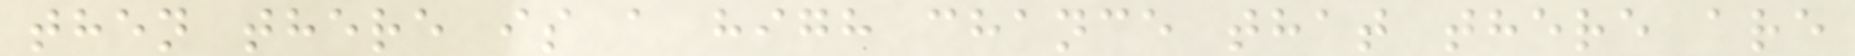then there is a high chance that there are
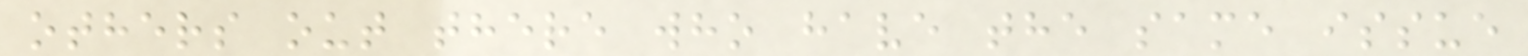others out there who have the same issue
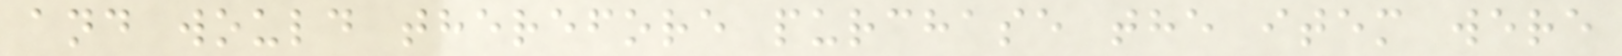and would therefore purchase the item were
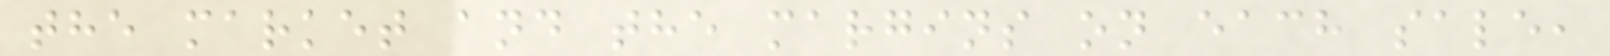the market and the margins on each sale,
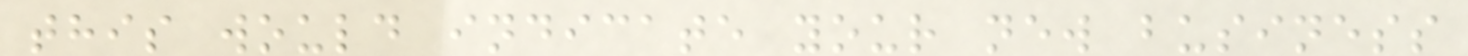this would indicate your new business
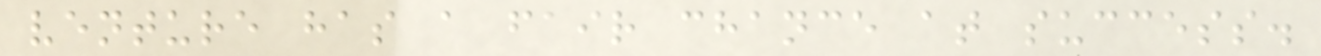venture has a fair chance at success.
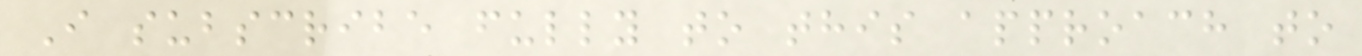I subscribe fully to this approach to
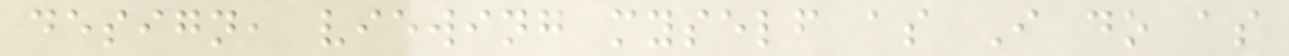design, viewing myself as I do as
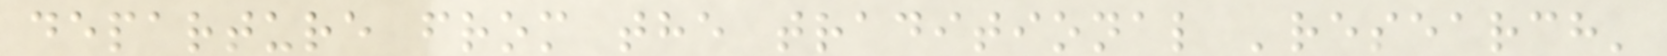departure from the traditional 'research'
